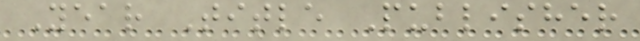Year Title Publisher
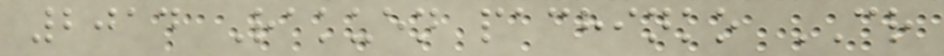2014 Rakuen pachinko CR
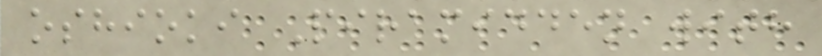oshioki Piramidden with
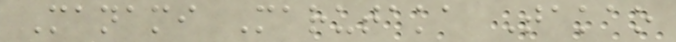Manami Marutaka Takao
